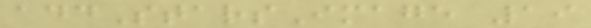addStarsImage 19
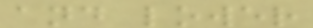and lower
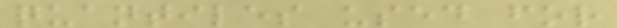quantiles used for
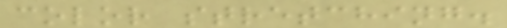color stretching.
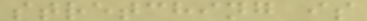stretching is
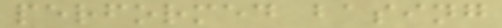performed basing
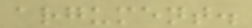argument.
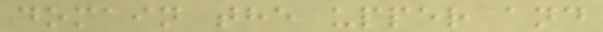domain the upper and
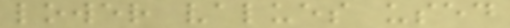lower values used
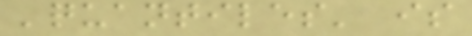'quantiles' is
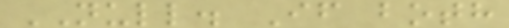NULL. If both
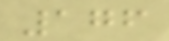176
